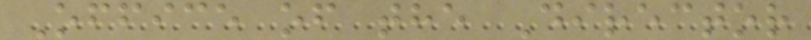Office of the Director
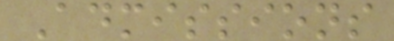Admissions
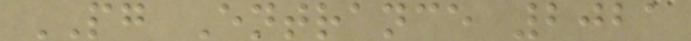PG Entrance 2021
